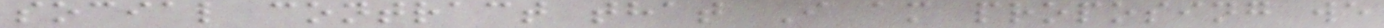social contract that I am proposing we
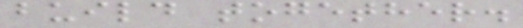build together.
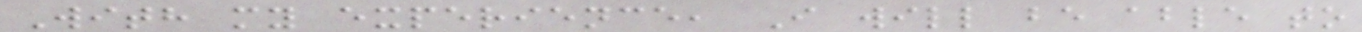With my experience, I will be able to
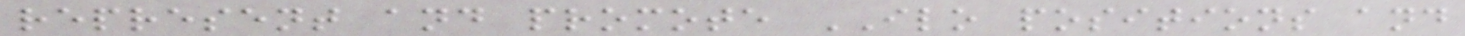represent and promote ILO positions and
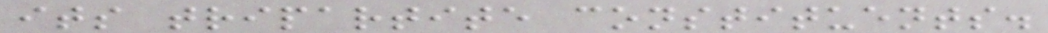its tripartite constituents.
